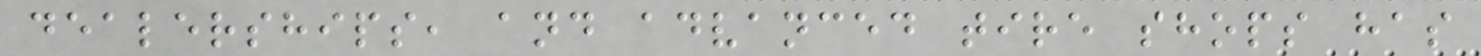dealerships, and advanced tire shops has
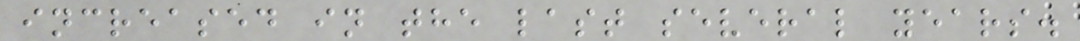increased in the last several years.
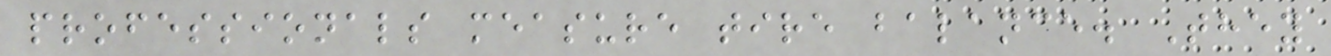professionals measure tire balance. They
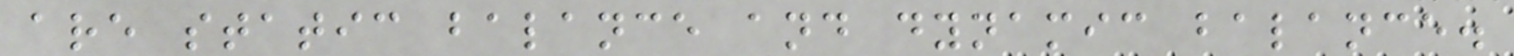are static balance and dynamic balance.
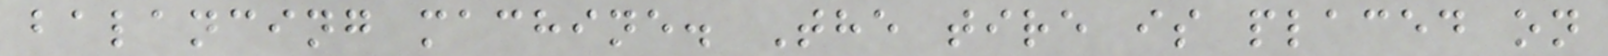balancing machine. The tire is placed on
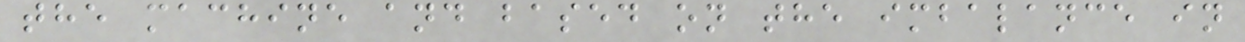the machine and based on the imbalance in
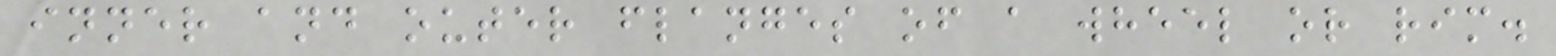inner and outer flanges of a wheel or rim.
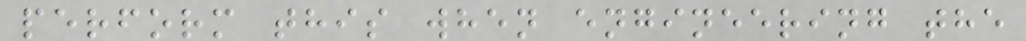perform this when engineering the
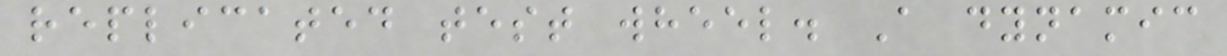replicated test wheel. A dynamic
